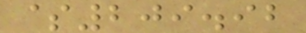$209.92
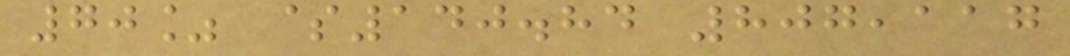70% $140.84 807,117
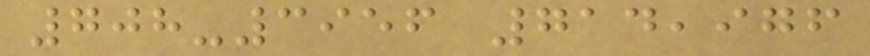708-3956 714,976
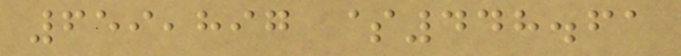659,897 $448.61
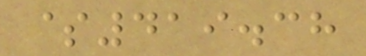$419.38
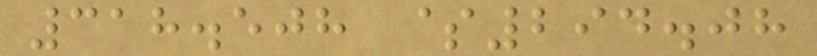318.508 $294.08
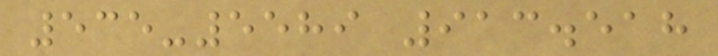535-5589 913.518
